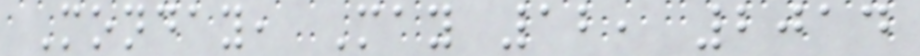Monday, May 12, 2014
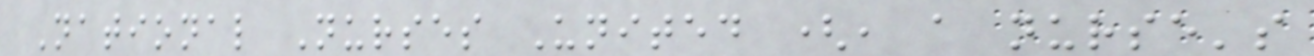National Nurses United (, a nurse's
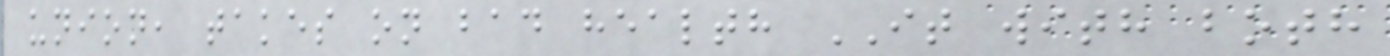union, takes on bad health IT with both
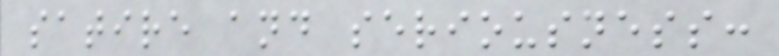satire and seriousness:
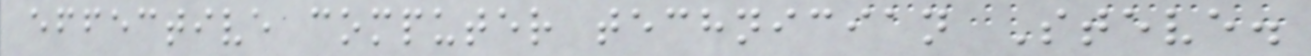effective computer technician Steve.
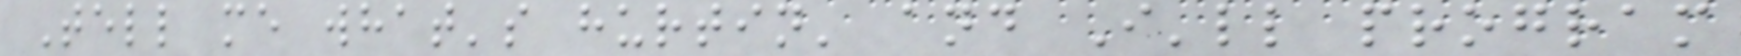Tell me what's hurtin' and I'll program
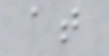at
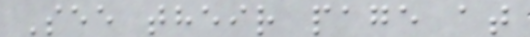See their page at
